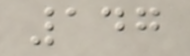147
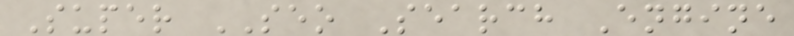Super SEO Search Engine
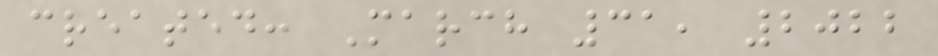created: March 31, 2022
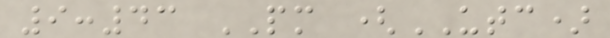9:43 PM (UTC)
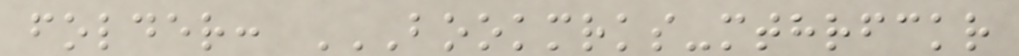folder: BOOKMRKS-MTHRFCKR
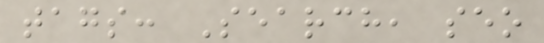tags: Search, seo
